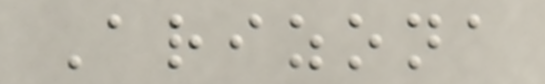Arizona
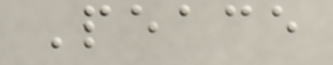Peace
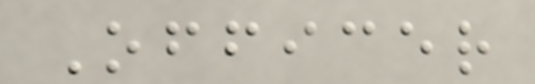Officer
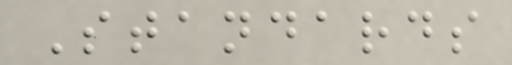Standards
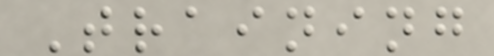Training
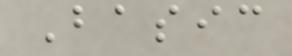Basic
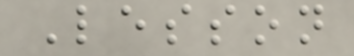Lesson
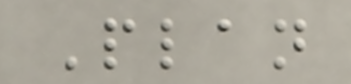Plan
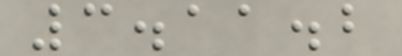3.11.2
